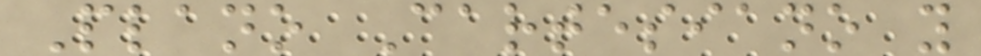Plano Cartesiano y
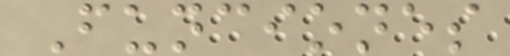Funciones
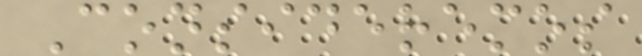Consideremos
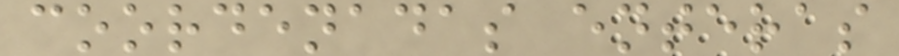coordenadas enteras
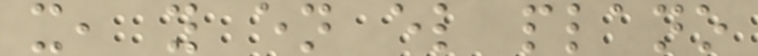x, y en el plano
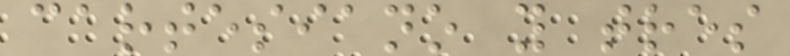cartesiano y tres
